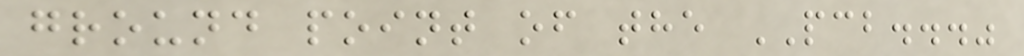ground point of the PCB..."
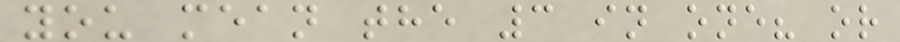you mean the 3 in one? or
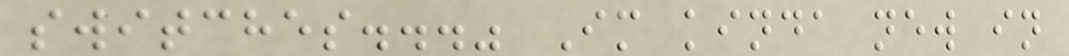switches..." Im kinda new in
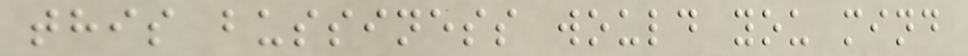this bussiness would you mind
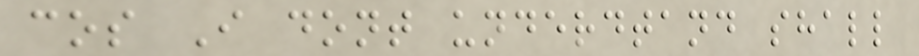cos I dont underdtand shall
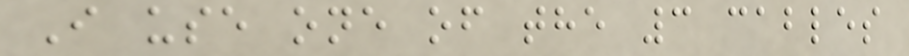I use one of the 3 cables
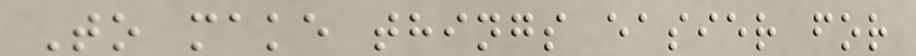To make things easier for
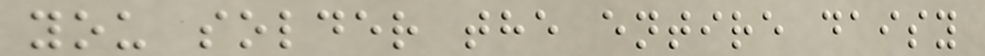you solder the entire daisy
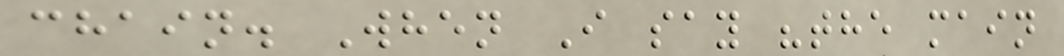chain. When I say "the main
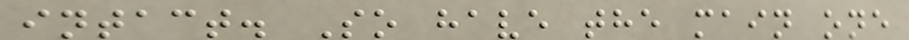intact. So have the main one
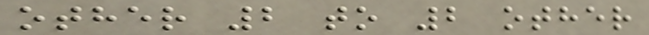other 2 to 2 other
